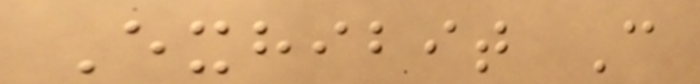Exhibit C
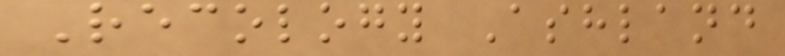Recology Ashland
